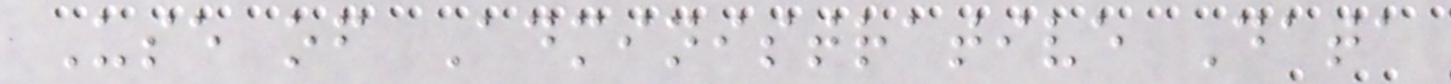Use of Administrative Data
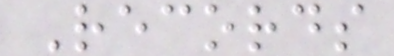Records
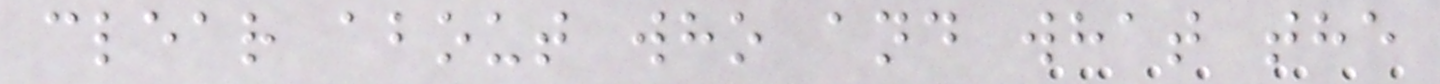clear about who and what the
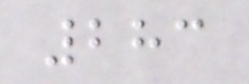283
